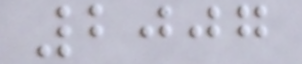2007
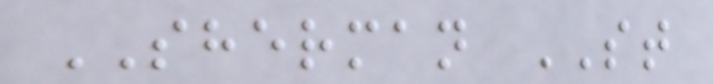SHERMAN ST
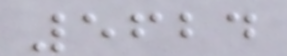5624
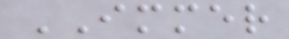IMMER
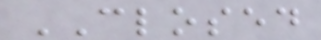CLOSED
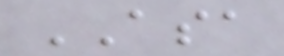ASA
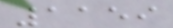1159
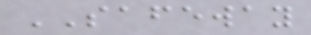SAFEWAY
